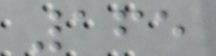165
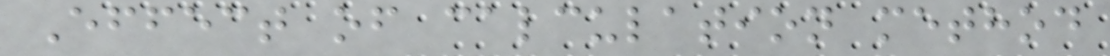Effect of calculation method
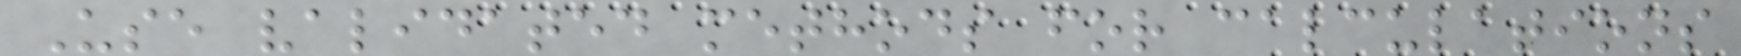Use validated methods for calculations
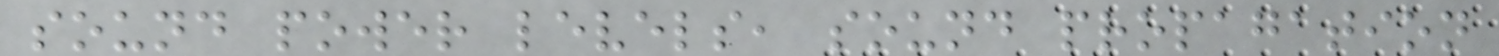sound power levels, sound propagation
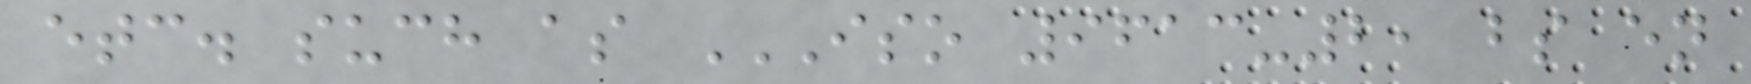etc. such as ISO 9613-2, BS EN
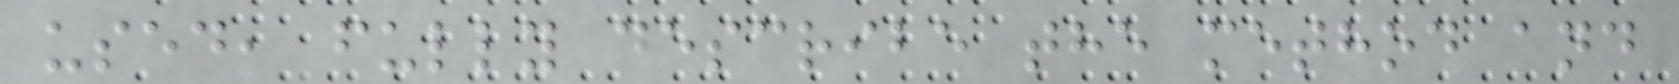used, fully describe the method and
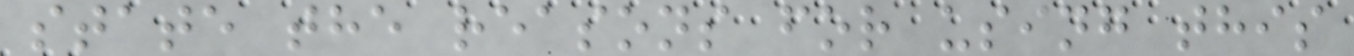state the reasons for using this
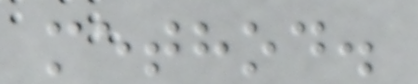method.
